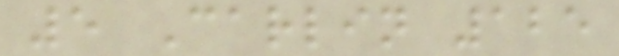5 Carlin 125
